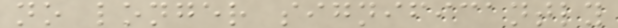no longer significantly
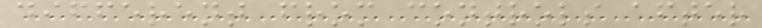different from controls after
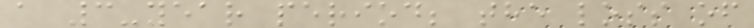a 3-year period; the loss of
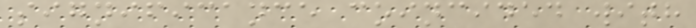significance coincided with
